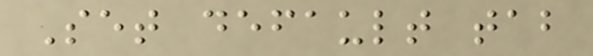Set default tab
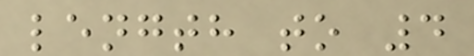length to 4
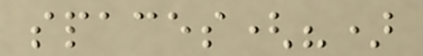spaces(?)
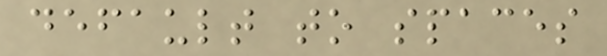default to spaces
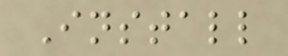Install
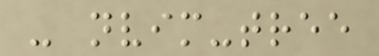- nvim-tree
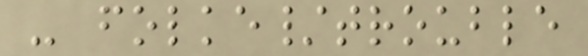- folke/trouble
